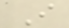I
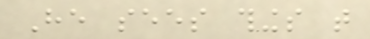He sees things that
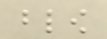blow
